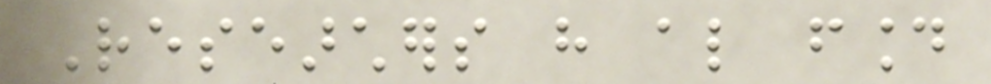Researchers have also found
